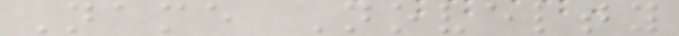Name Novelty
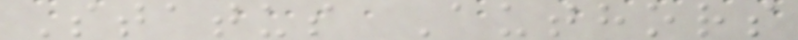Status Authors
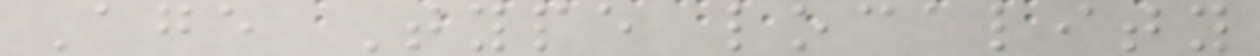Age Type locality
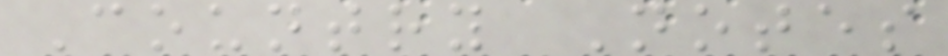Country Notes
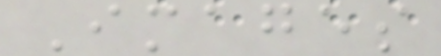Images
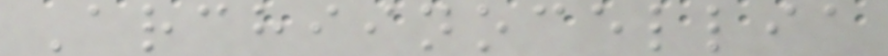Archiinocellia
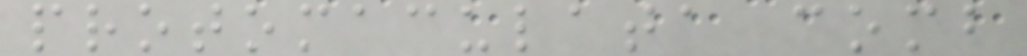protomaculata comb
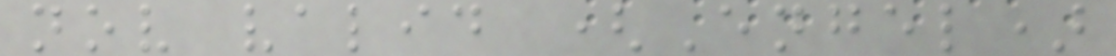nov valid (Engel)
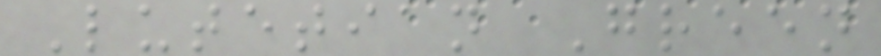Lutetian Green
